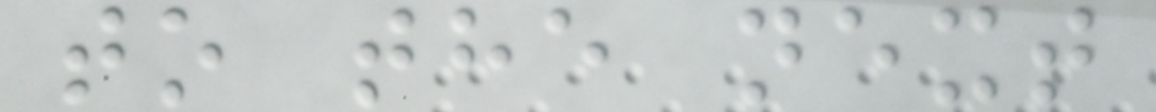to the next
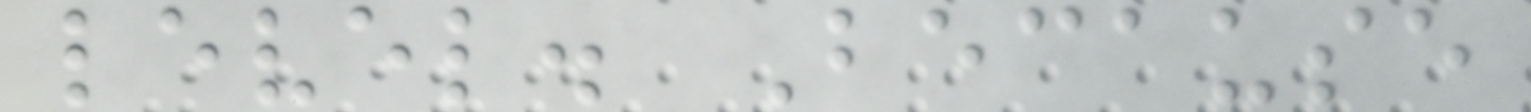level. Because
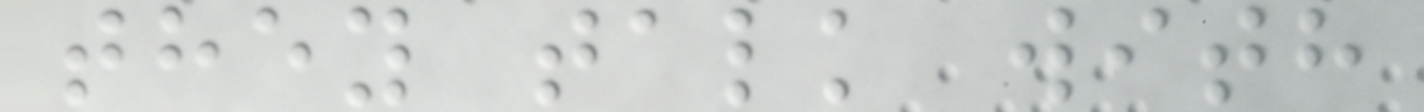they talk with
